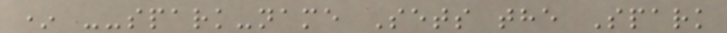* --spark-name Sets the Spark
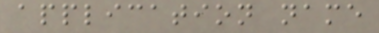application name
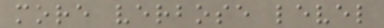more verbose level
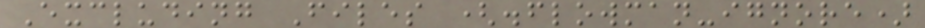Excluding Files (.flowman-ignore)
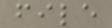file
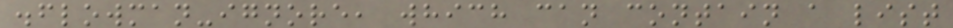.flowman-ignore, which can contain a list
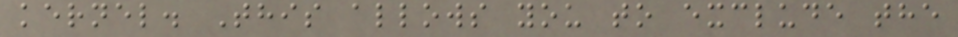kernel. This allows you to exclude the
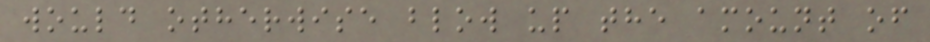would otherwise blow up the amount of
